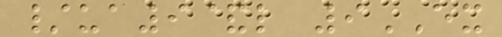/ua9&l 9EX
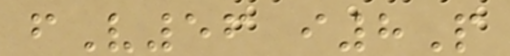fV56 i8P
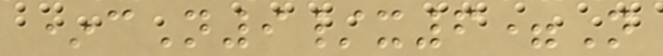*cN9/x6=N
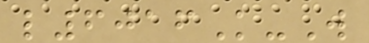l6016K-W
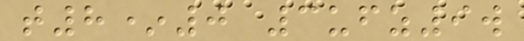t8*0 3ufz9w
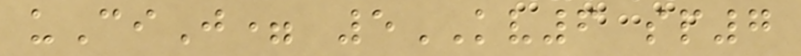uCiJ= 5KV6 sp7
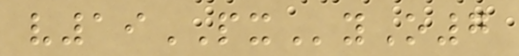v19PXyO7
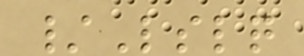/Lslq
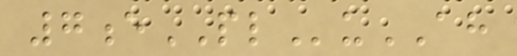7ePLuAH
